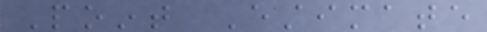Point Estimate
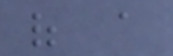of a
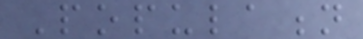Population
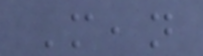Mean
